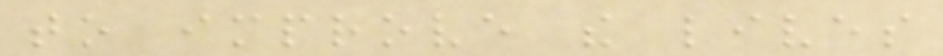to improve the lives
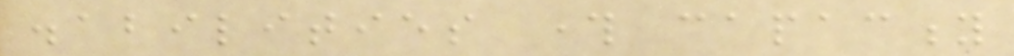disabilities through capacity
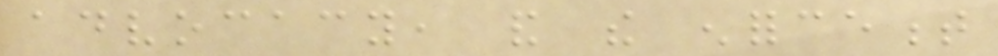advocacy, and the enforcement
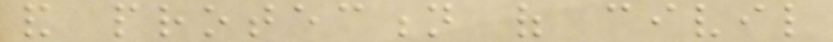and protection of civil
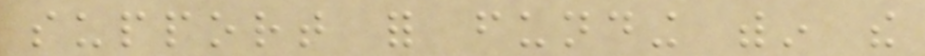support for funding within the
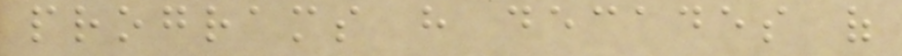programs have decades of
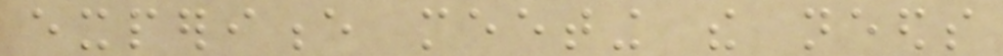experience meeting the needs
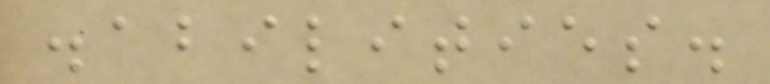disabilities.
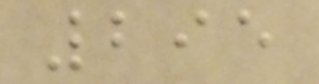295
